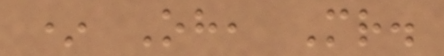* Oh, Mr.
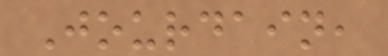Jourdain,
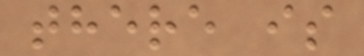there is
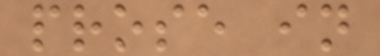prose in
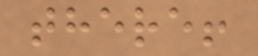there!
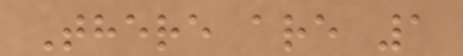There are 1
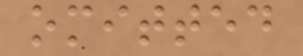omitted
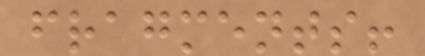fragments!
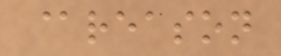@reason
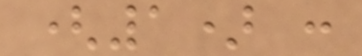(1) :
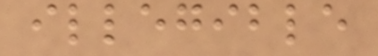illegible
